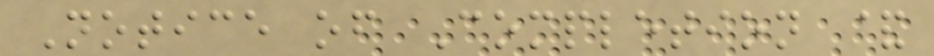Notice of Completion &
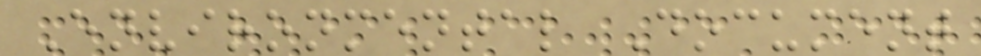Environmental Document
